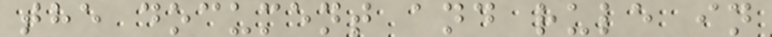the document and rule in
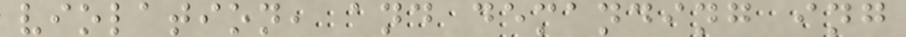violation, and demanding ing
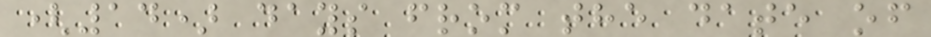(14) days from the date of
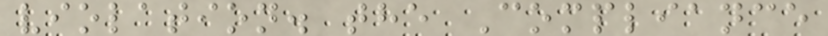violation. the Compliance
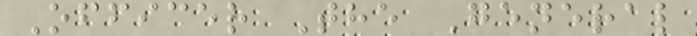Officer The General
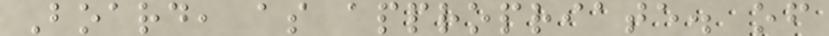Board, as appropriate. of
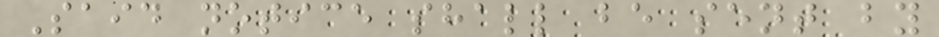Said notice shall be sent by
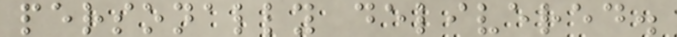personally delivered.
